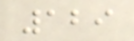129
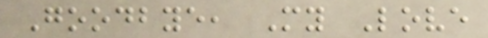Goodbye, My Love
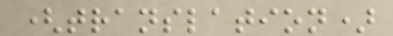(translation)
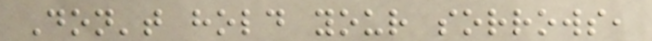Don't hold your sorrows,
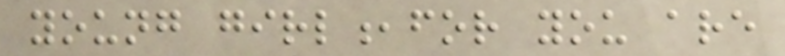young girl,for you are
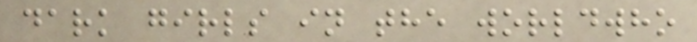dark girls in the worldwho
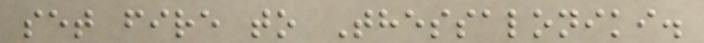set fire to Thessaloniki.
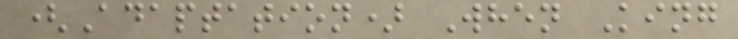(Adaptation) When King
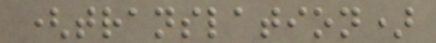(translation)
